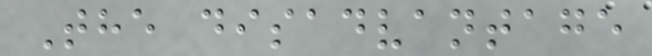The disadvantage
